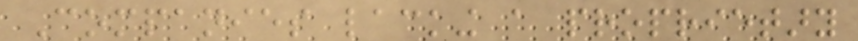Companies lacking a proprietary
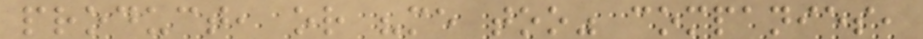product, or "me too" companies,
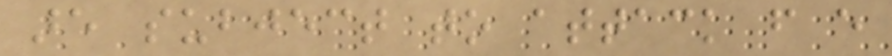are subject to attack from every
